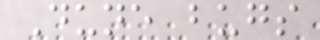Dune bugs
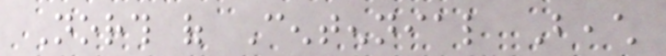North of Centennial Beach
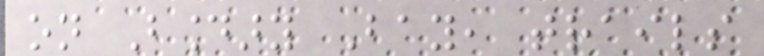on Boundary Bay, trails
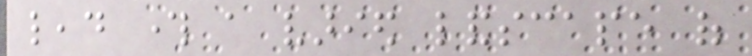lead through a varied landscape of
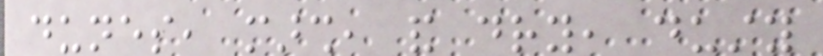dunes, marsh, and dry, dusty
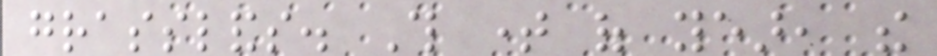grasslands. This time of year, the
